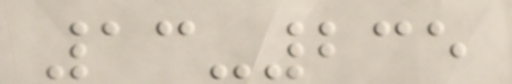13-235
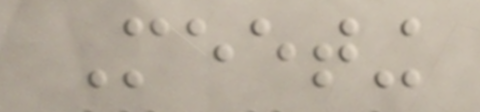Meeting
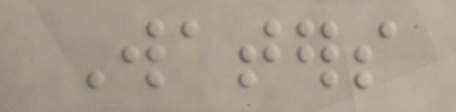Waters
